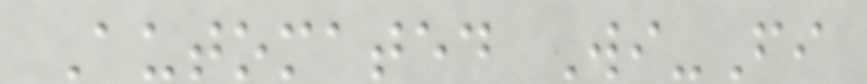Automated Wi-Fi
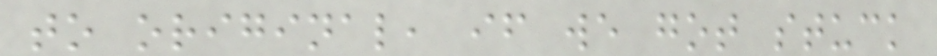to original, if we got stuck
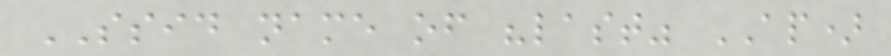SSID name of "last" AP)
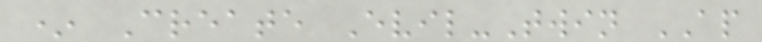* Create Evil-Twin AP
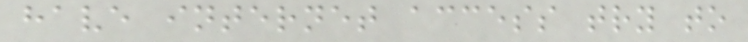have internet access try to
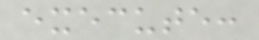execute:
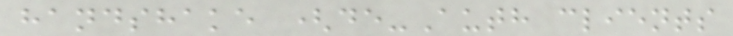handshake (de-Auth clients
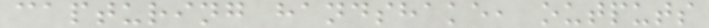capturing handshake, outputs
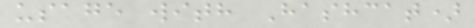usage with Hashcat)
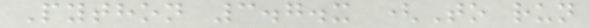Python 3.7.x (To run
